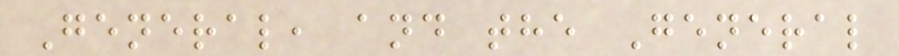General, and the General
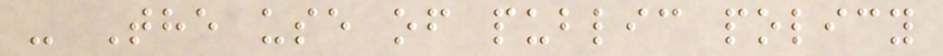- The use of public policy
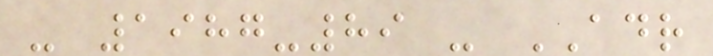- 1987-89 - ADR
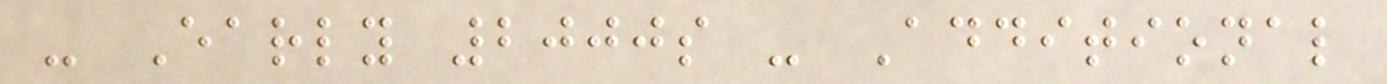- Early 2000s - Additional
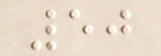50
